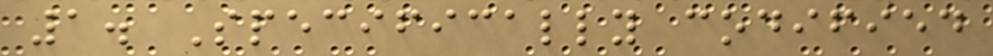1. Specifically codified
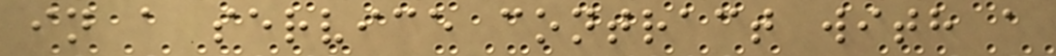in a service contract with a
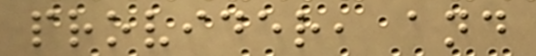provider, and
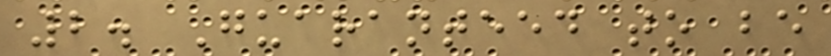2. Guaranteed to be
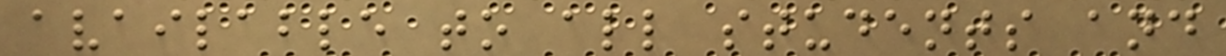available to all students and
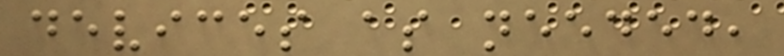devices as needed,
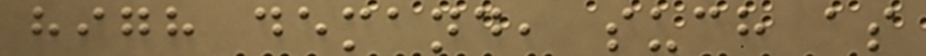high demand, such as
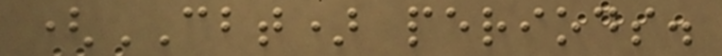(CBT) periods.
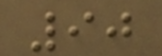90
